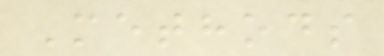Methods
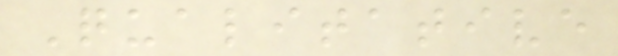Qualitative
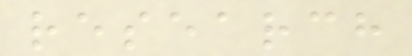research
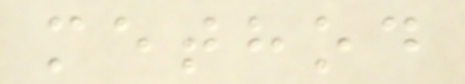method
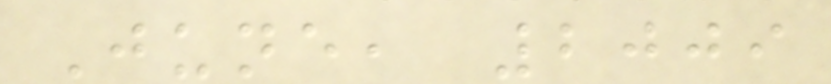June, 2009
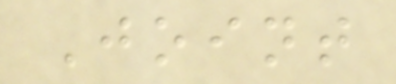Joint
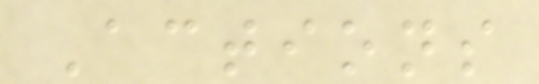Actions
